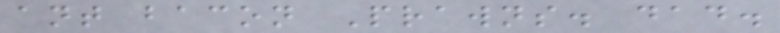ant bacon Prawns. dad.
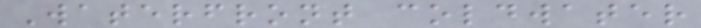Waterfront coldwater
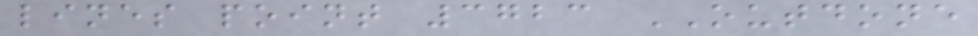lines point 3723 OUTDONE
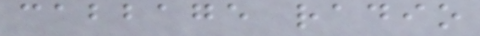cabbage radio
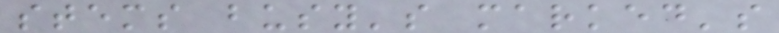stems busy's marked's
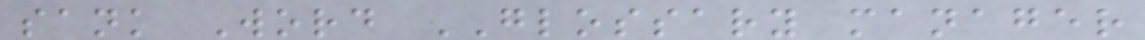sank Word GLOSSARY manager
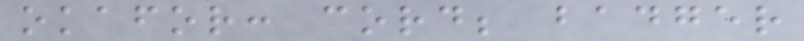okafor: cord; badger
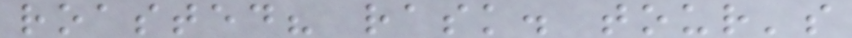roasted? rask. tour's
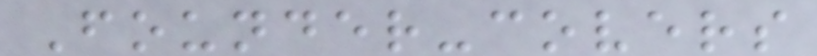Founder-covers
